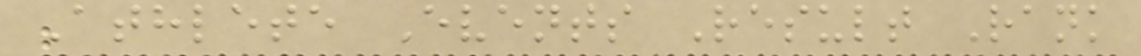Athlete Events Result Rank
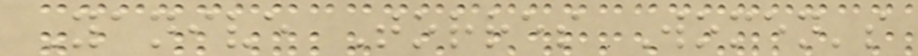Yanive Torres Women's
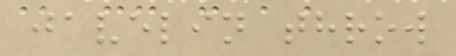javelin throw
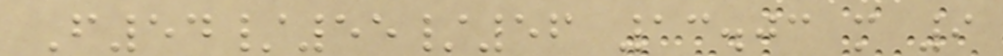F54/55/56 13.03 m 9
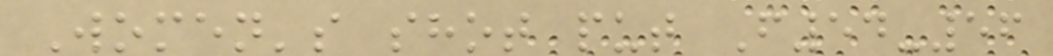Women's shot put F54-56
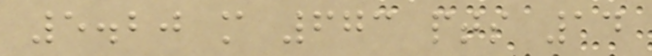5.20 m 673 pts 14
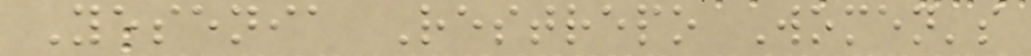Yesenia Restrepo Women's
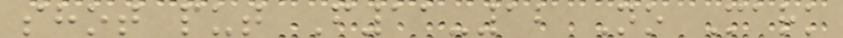shot put F11-12 No Mark
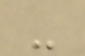-
